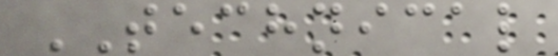TECHNICAL
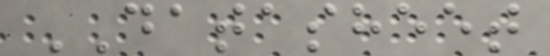DATASHEET
